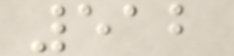512
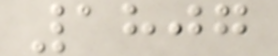1807
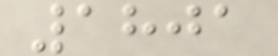1801
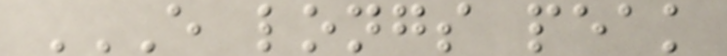E LONGS PEAK
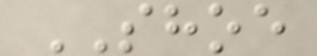SHOE
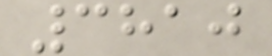3810
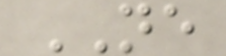NE
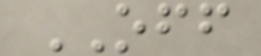OFF
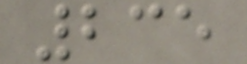235
